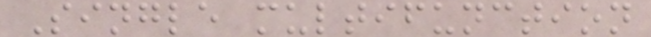Single multifunction
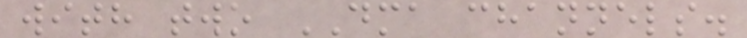with two DMA channels.
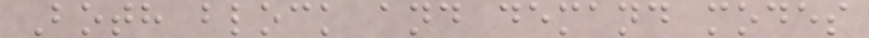Both block and demand modes
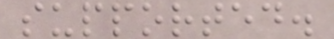supported.
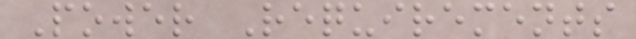Power Requirements
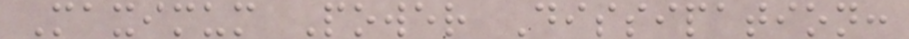Maximum Power Dissipation:
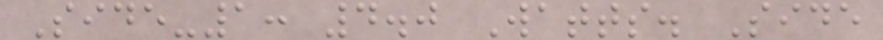Side-1: 4.0 Watts. Side
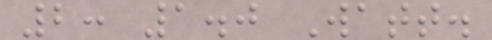2: 1.0 Watt.
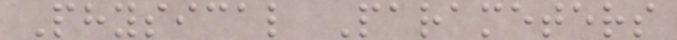Physical Parameters
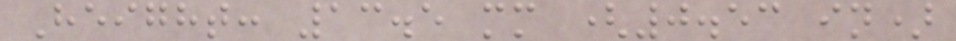Height: 13.5 mm (0.53 in)
